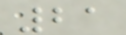21
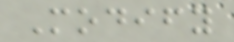Modify
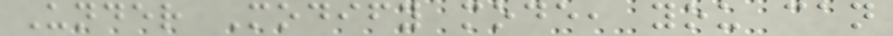Under Modify mode, you can
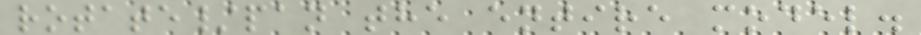rotate/pan the entire model.
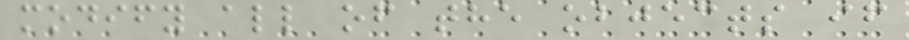modify all of the objects if
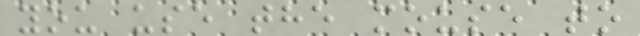you use the mouse to
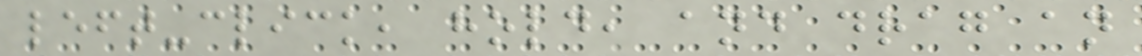left-click, hold, and drag an
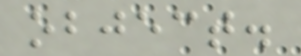object.
